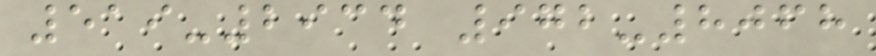519-2934 972-8068
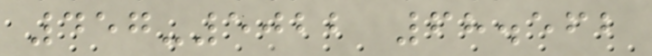457-5022 68.562
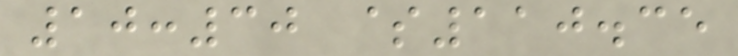10:30 $110.35
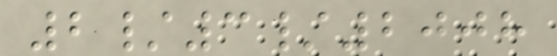2/3/2008
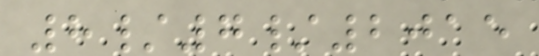8/7/2015
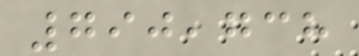790,738
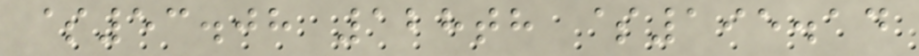$53.08 128th $195.14
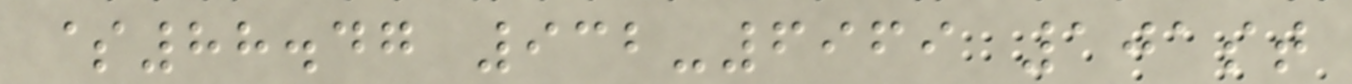$88.47 932-6969 101st
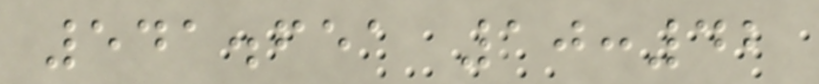541.651 10:42
